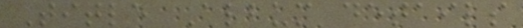Title Album details
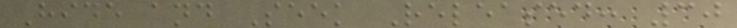Hide and Seek Released: 30
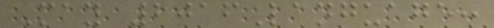May 2016Language:
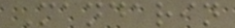Mandarin
